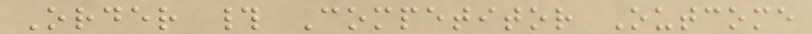Order # Competitor Outcome
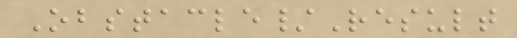Obstacle/Result
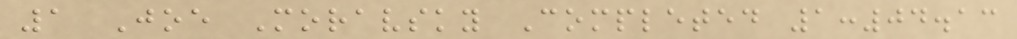1 Joe Moravsky Completed 1:04.13
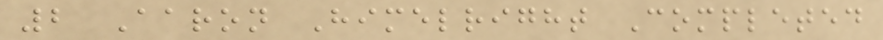2 Aaron Himelright Completed
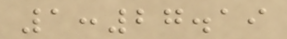1:27.19
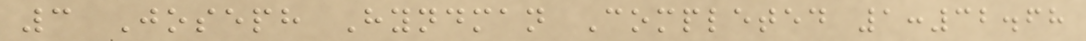3 Joseph Hyndman Completed 1:32.68
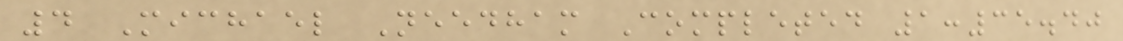4 Michael Needham Completed 1:35.40
